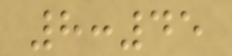8:45
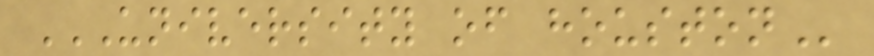UNIVERSITY OF HOUSTON
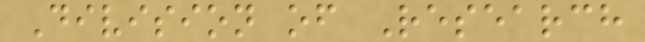Division of Research
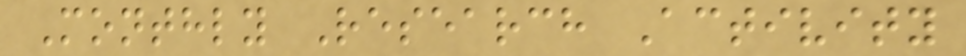Monthly Research Activity
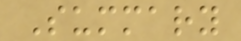Summary
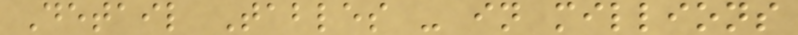Detail Tables - in millions
